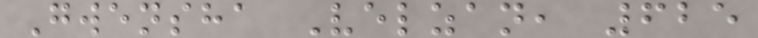Gwensha Velzan, 625
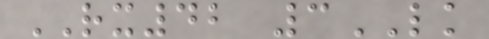RX42 3LK
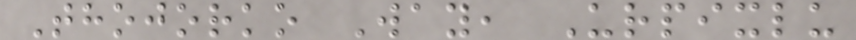Thojorko Way, Urpixlu
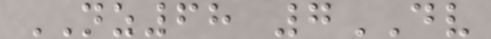NZ68 7DV
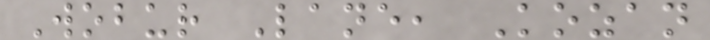Wobur Lane, Kozan
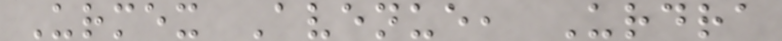Urmex Avenue, Urdra
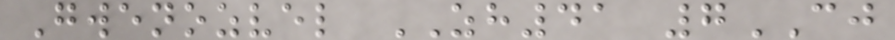Gwenozvel ZH41 7CJ
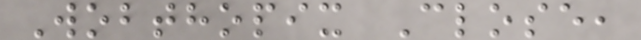Wobthopix Close,
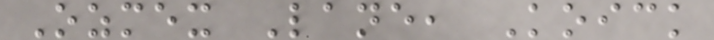Ozmex Lane, Koick
